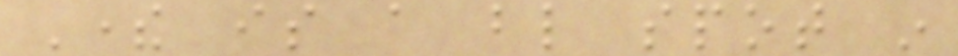There is a blind spot in
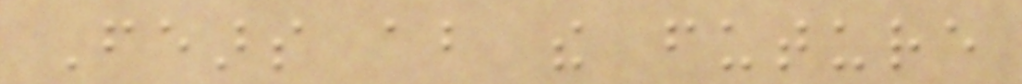Fears about the future
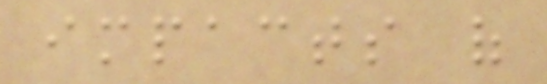impacts of
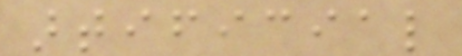artificial
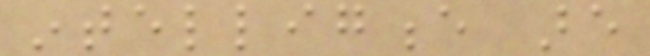intelligence are
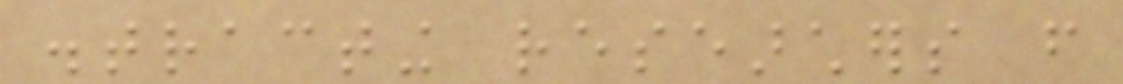distracting researchers from
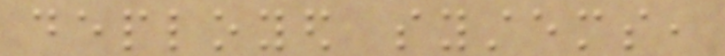deployed systems,
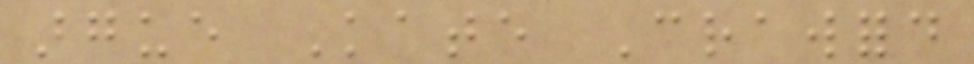argue Kate Crawford
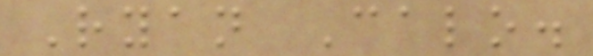Ryan Calo.
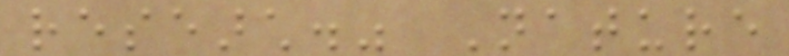research." Nature
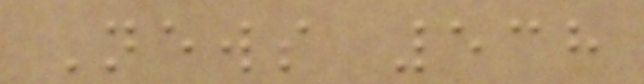News 538
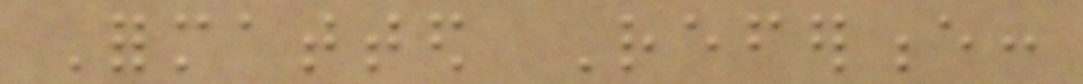Formatted Reference:
